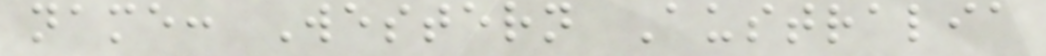name: Western Australia
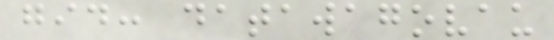gid: datawagovau
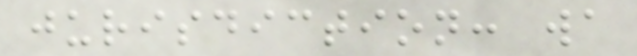jurisdiction: wa
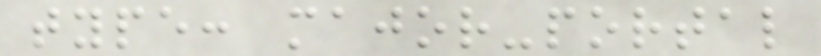type: major-portal
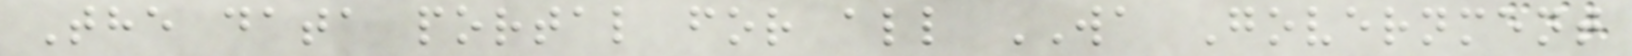The data portal for all WA Government
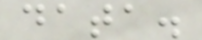data.
